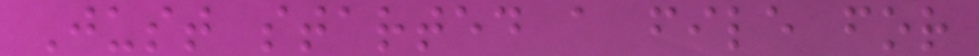Just started a file for
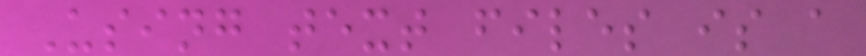Using text files is a
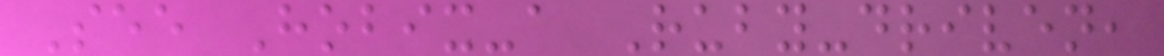See Hobix-a Ruby-driven,
